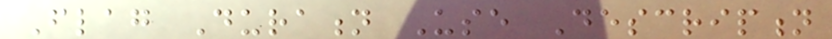Flag Duration Use Description
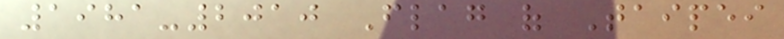1981-2010 Flag of Taipei
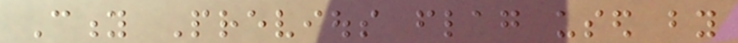City Previous flag used by
